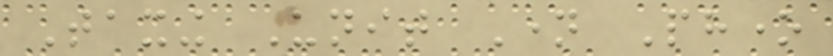Taxing Unit Name Phone
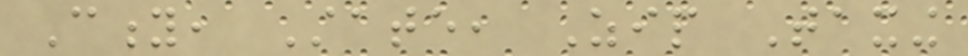City, State, Zip Taxing
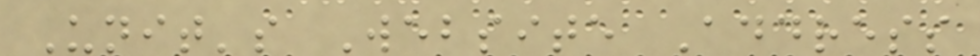Unit's Website Address
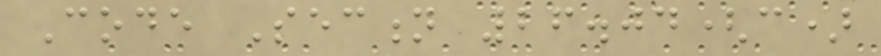Code Section 26.04(c)
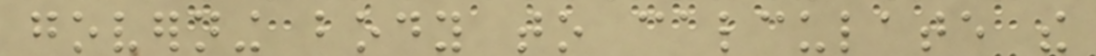governing body to calculate the
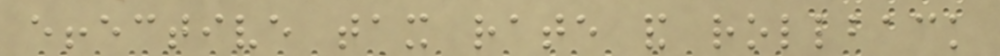effective tax rate and rollback
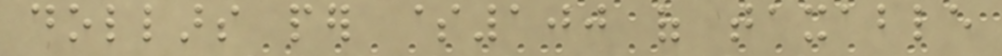dollars per $100 of taxable
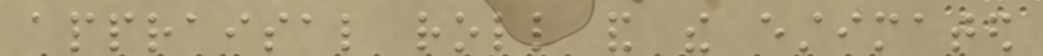appraisal roll and the estimated
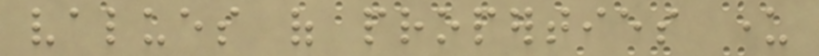values of properties under
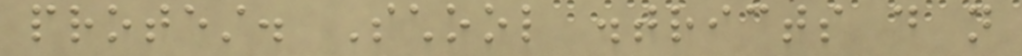protest. School districts do not
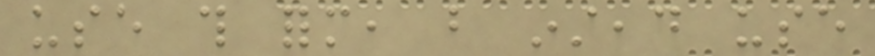use this form, but instead use
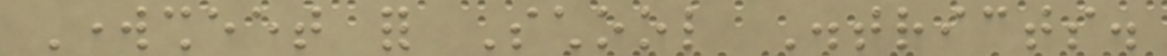Worksheet for School Districts.
